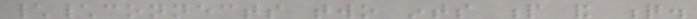\\connects two ints p and q.
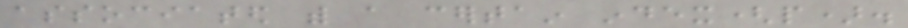associated with a certain index(p).
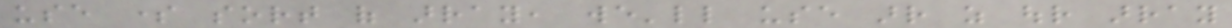use some sort of array, we'll use arr as our array
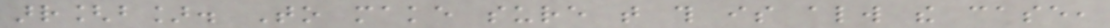arr[b]. To make sure that this is always the case,
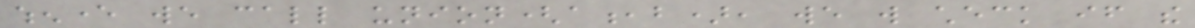whenever we call union(a,b), we will check if the
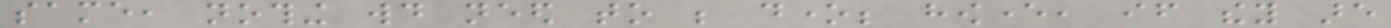same, nothing would need to be done; however, if they are
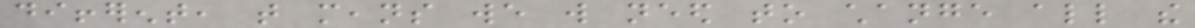different, that means we will need to change all the
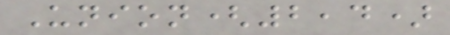Union(2,4)
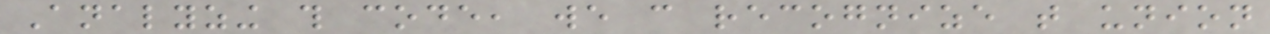Analyzing this code, we can recognize that union
